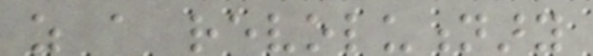as a revolutionary
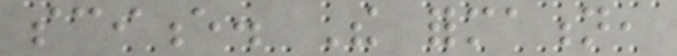science. The formation,
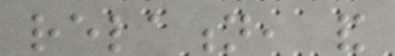relation, and
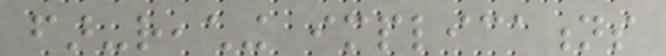far-reaching implications
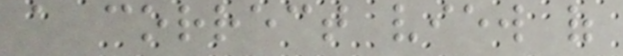a correct view of
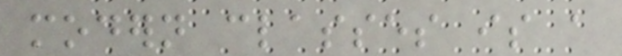modern classes is a
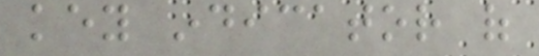key indicator of
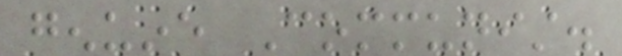genuine Communist.
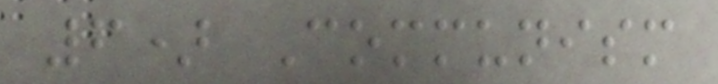6) Communism
